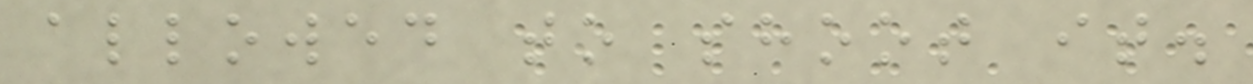allowed to shoot it.
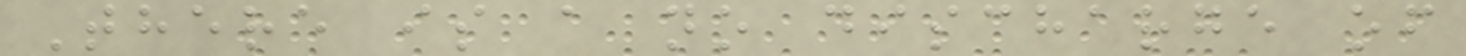There is a no discharge of
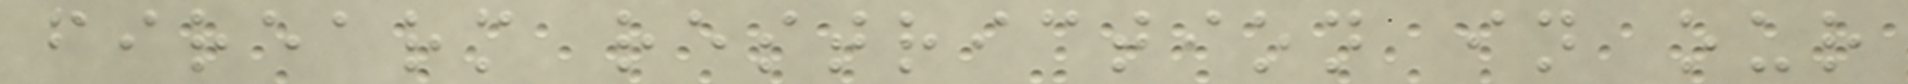firearm restriction in our
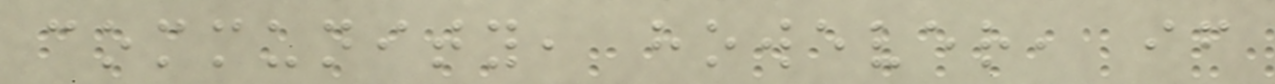community, however, if
